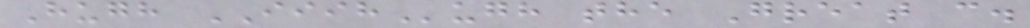Hugh IIIHugh the Great c.
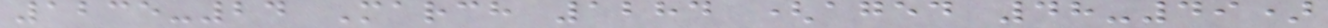1235-24 March 1284 (aged 48-49)
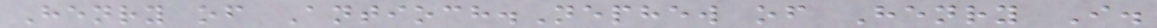Henry of Antioch.Nephew of Henry I.
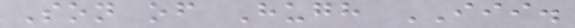Son of Hugh III.
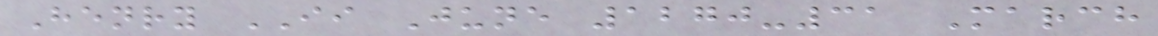Henry II June 1270-31 March
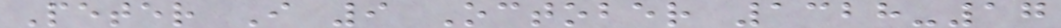Peter I 9 October 1328-17
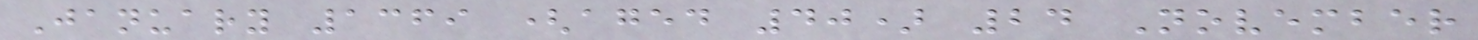January 1369 (aged 40) 24 November
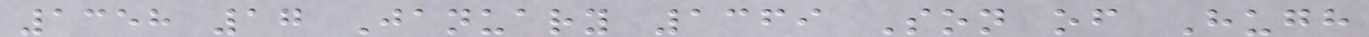1358 17 January 1369 Son of Hugh
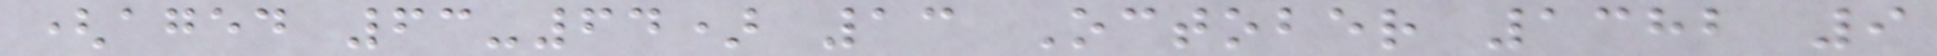(aged 63-64) 13 October 1382 9
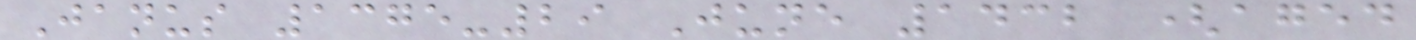Janus 1375-29 June 1432 (aged
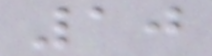10
